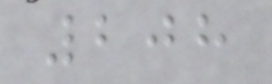208
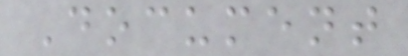Document
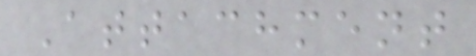Attachment
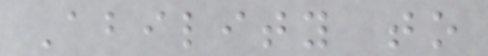Ability to
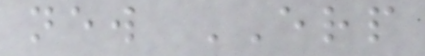new ERP
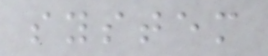system
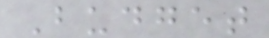Budget
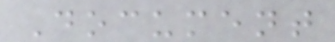Document
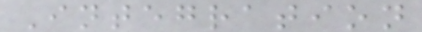Integration
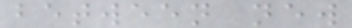between new
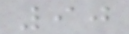90
